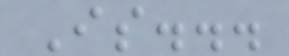Is...
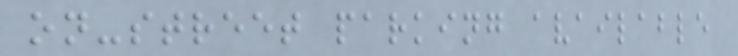on-street parking available
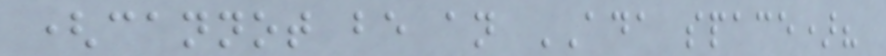(cannot be an ADA space)?
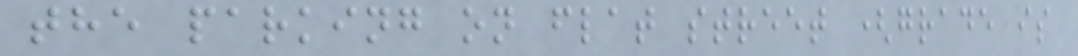the parking on flat street (grade is
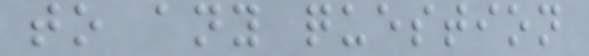to any question
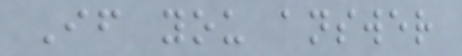If you answer
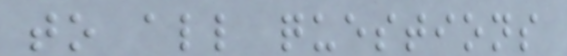to all questions
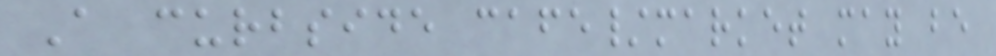A curbside cafe/market may be
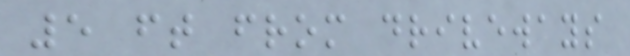5 ft from driveways
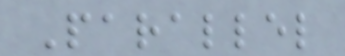Parallel
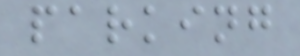parking
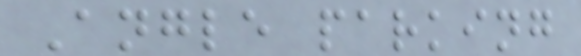Angle parking
